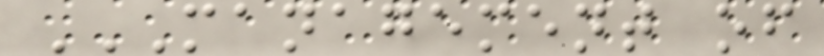MANAGEMENT OF
